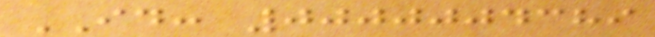ID: 0000004389
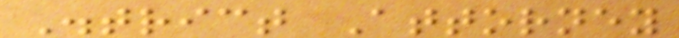District Attorney
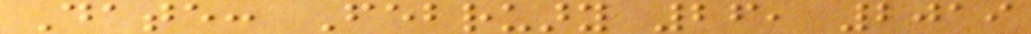Date: February 26, 2019
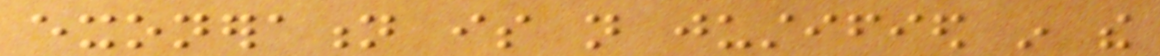exoneration is not justified in the
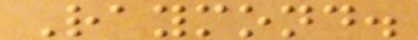Raymond.
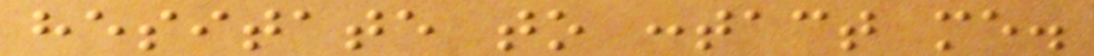hesitate to contact me.
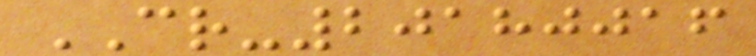CR-20180016
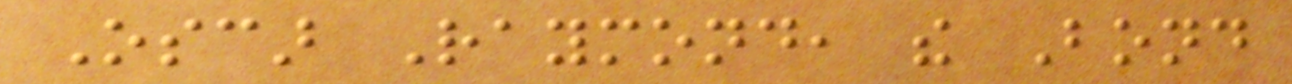Oscar Raymond, the Bond
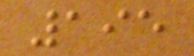195
